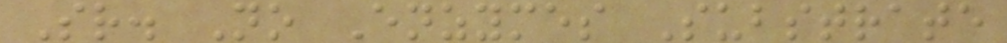Sr. No Enzymes Substrate
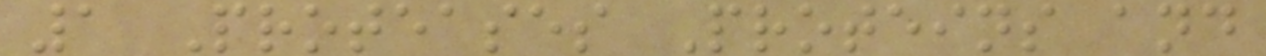1 Proteases Proteins and
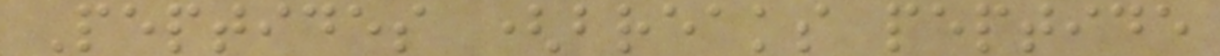Peptides (breaks peptide
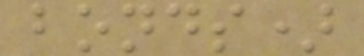bonds)
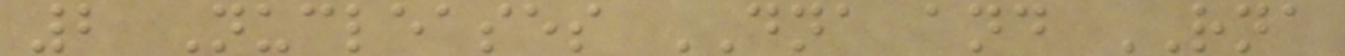2 Nucleases DNA and RNA
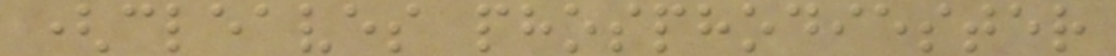(cleaves phosphodiester
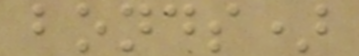bonds)
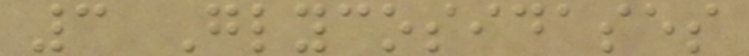3 Glycosidases
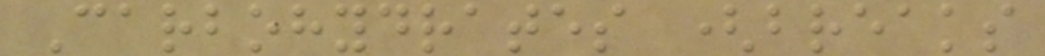Carbohydrates (breaks
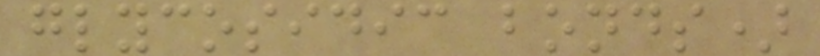glycosidic bonds)
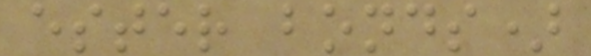ester bonds)
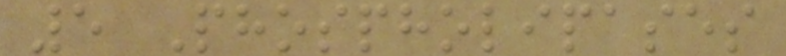5 Phospholipases
